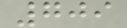709
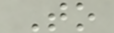To
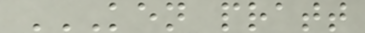KEN PRATT
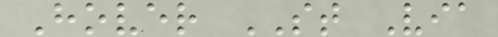Hover ST Via
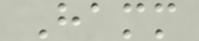Hamm
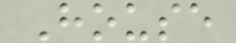House
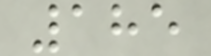185
